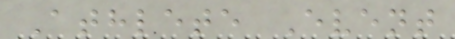Athlete Event
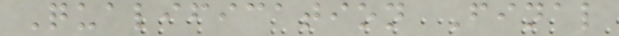Qualification Final
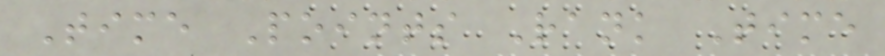Time Points Rank Time
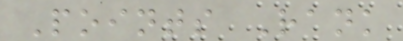Points Rank
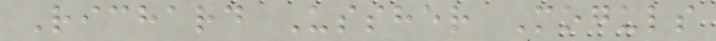Richard Ussher Moguls
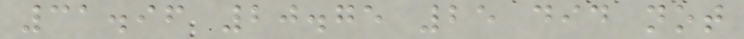31.96 20.75 25 did not
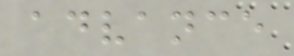advance
